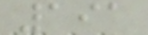191
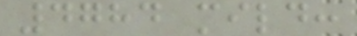4784 mild:
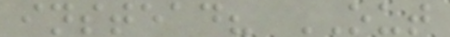instead? OUT
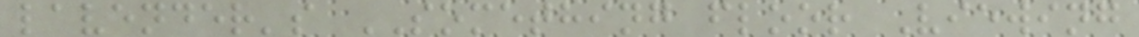lavender's SOMETHING floor Viewing
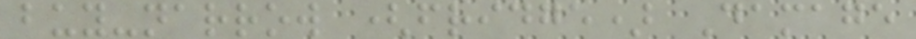buy-narrow (fridge) Damage
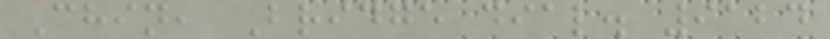Chin, Bridge dial. 9124
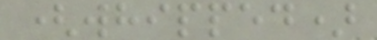(whipped)
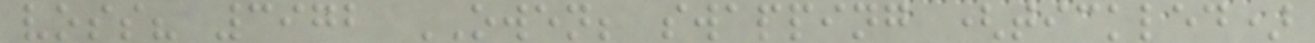voss? 3972 OWEN; swapping (tickled)
